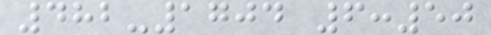482-1704 6:50
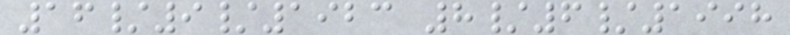16/9/1923 8/6/1998
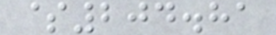$204.81
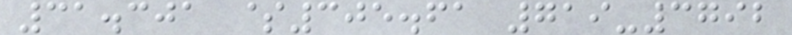31.301 $305.61 719-3792
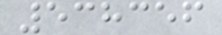538356
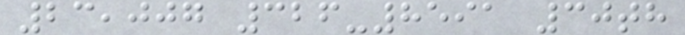23,007 326-8591 30th
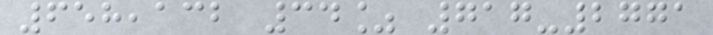658,132 34% 717-2771
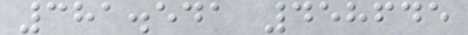381.541 458645
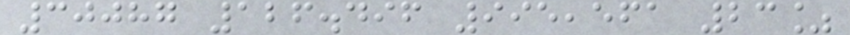30087 126.496 995,561 23%
